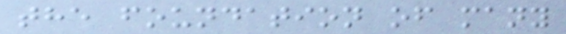the foundation of many
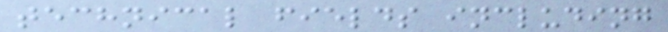technical fields including
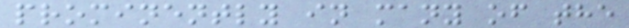prominently in many of the
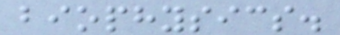biophysics.
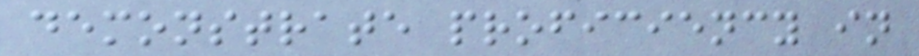demonstrate proficiency in
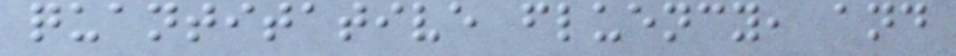quantitative fluency, and
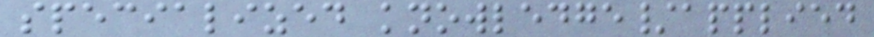specialized knowledge/applied
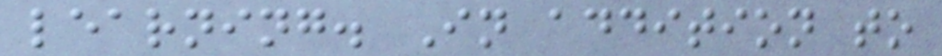learning. In addition to
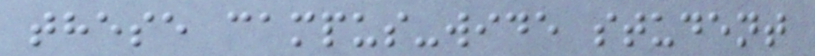these campus-wide student
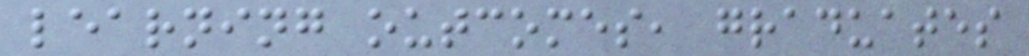learning outcomes, graduates
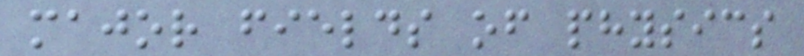major fields of physics
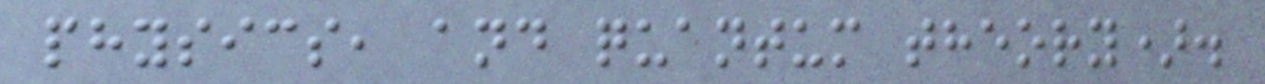physics, and quantum theory).
